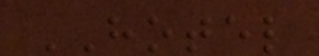HOTEL
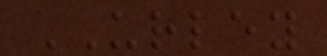URLEY
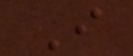I
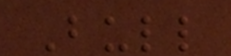Bull
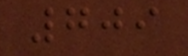709
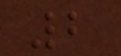2
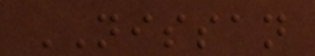NISSAN
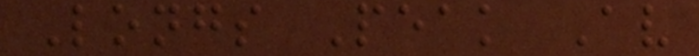Longs Peak Av
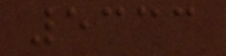5333
